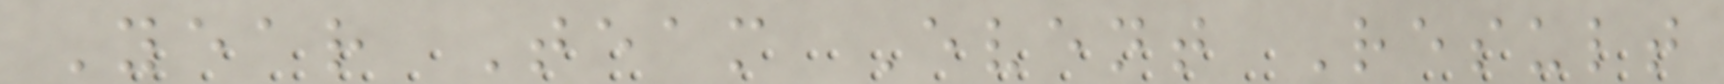Year Team Event Result
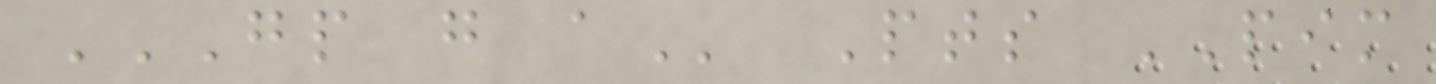GP G A Pts PIM
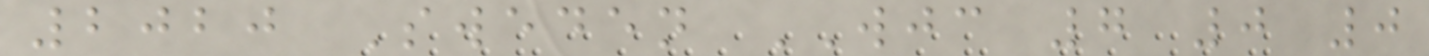2020 Sweden WJC 7 0 0
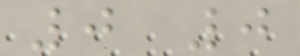0 0
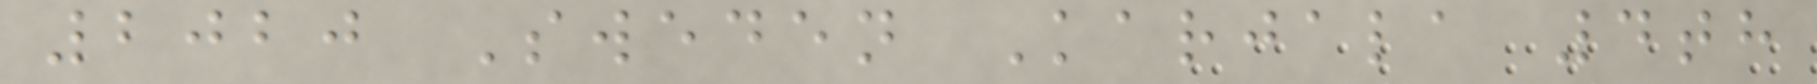2020 Sweden Karjala 4th
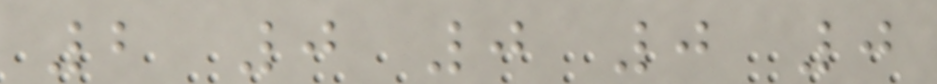2 0 0 0 0
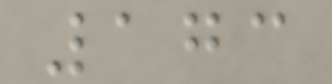173
